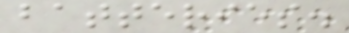batteries.
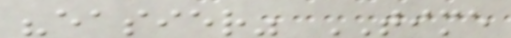"easier" TIME
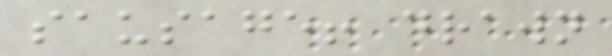sausage! drawn
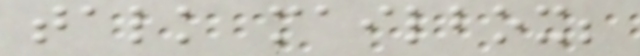talk mailbox;
